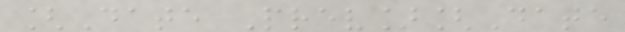[Date Prev][Date
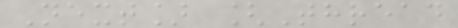Next] [Thread
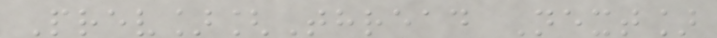Prev][Thread Next]
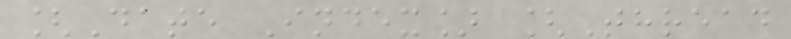[Date Index] [Thread
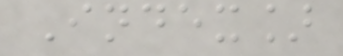Index]
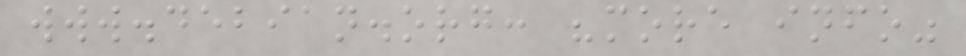www.debian.org: "more info"
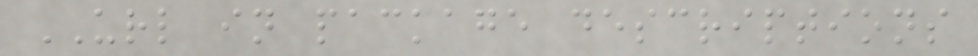URL in package descriptions
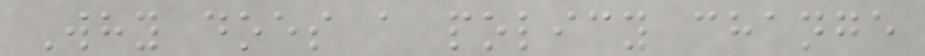Why does a policy change
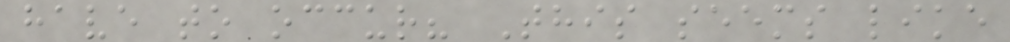have to occur? This seems like
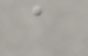a
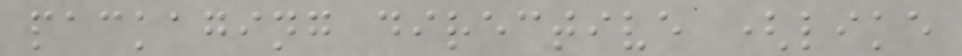packaging directive (like
